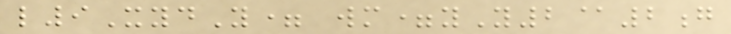l9XydY= wm=yY2@2g
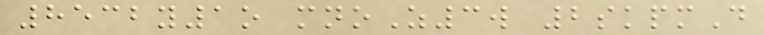8532y1o mnoZ3w 2skpmD
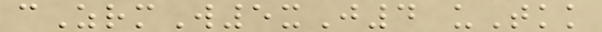cZrmW5xJ4 uTkk
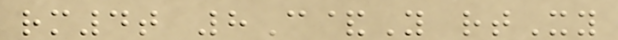rm4t 8C&Y rtXy
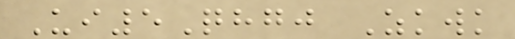Ui5Qhgj Zkwk
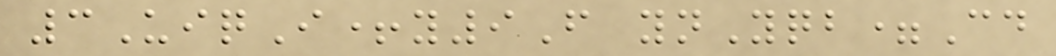3UiqI+y9F ynYqb=Cd
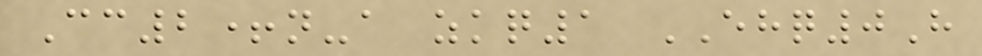Cc2+n-a zkq1 EHQ0H
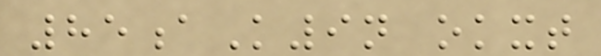85aK9n okxt
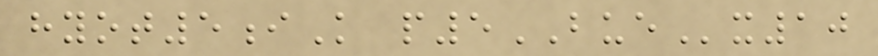hyot5iK p5BUEx10
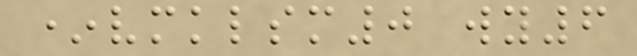*vmklsm0 wy6
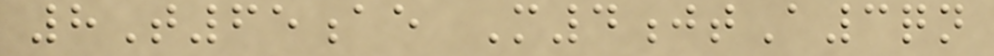8T65ae M4jtA3qn
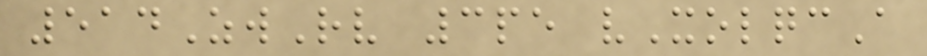514ZwRv 3pe vXolqcA
